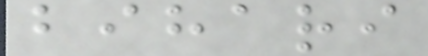bihari
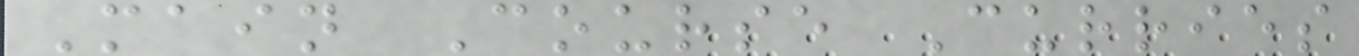Main Course Curries
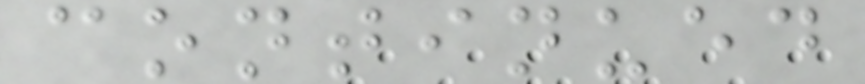continued
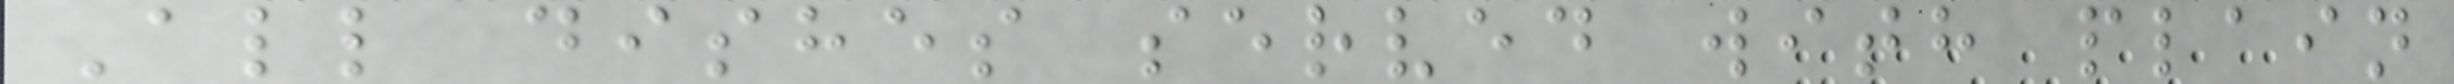All dishes served with plain
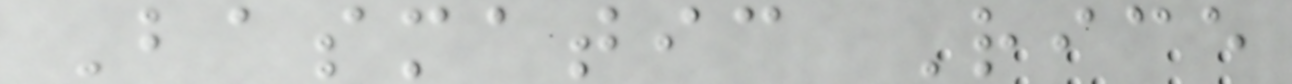Basmatic Rice
